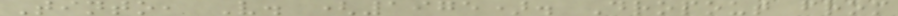Tinto, V. (1975). Dropout from
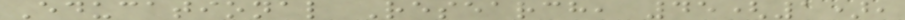Educational Research, 45(1),
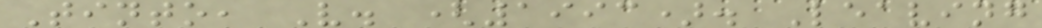Tinto, V. (1993). Leaving
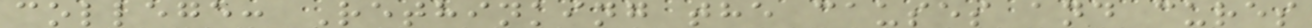college: Rethinking the causes and cures
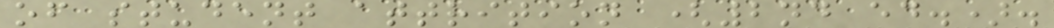of student attrition (2nd ed.).
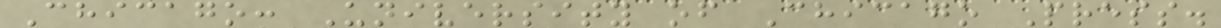Chicago: University of Chicago Press.
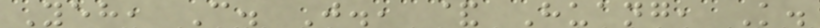Yeh, C. J., & Huang, K.
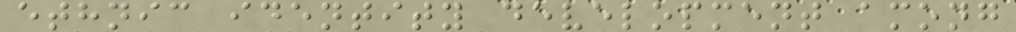ethnic identity development among
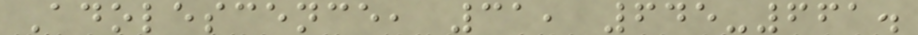Adolescence, 31, 645-661.
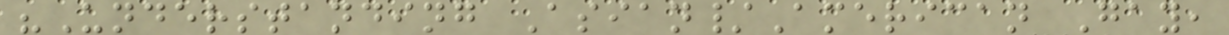"Understanding Asian/American Gay,
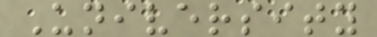University
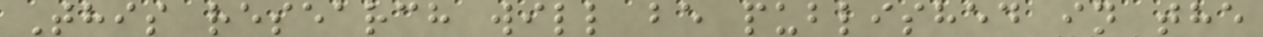This research will be published in the
